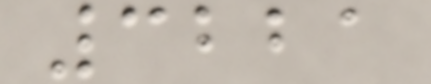3221
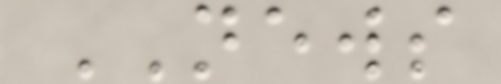NEWS
